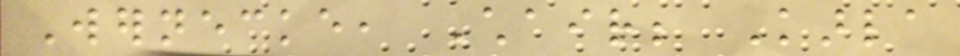Wernecke, Chair; Karla
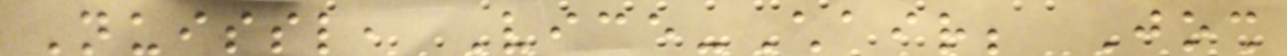Nuissl, Vice-Chair; Josh
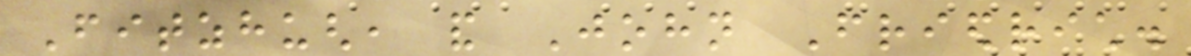Fitzhugh, and John Friedrich.
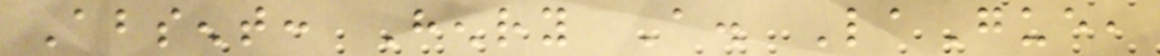Absent: Henry A. LaGue,
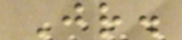Jr.
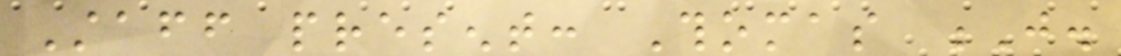Staff present: Thomas J.
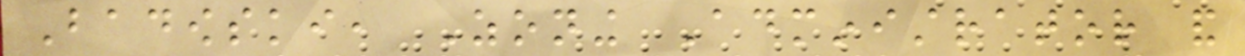Badowski, Zoning Administrator and
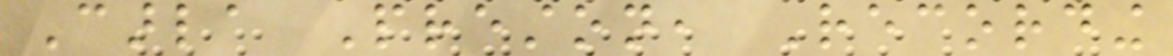Carla Preston, Recording
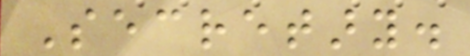Secretary.
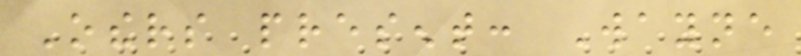Others present: Wayne
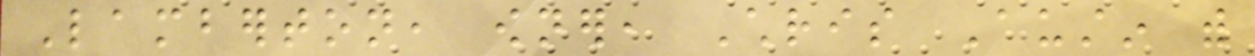Lamberton, owner, Chris Austin with
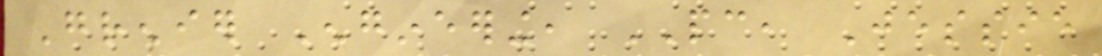Grenier Engineering, PC, Jessie
